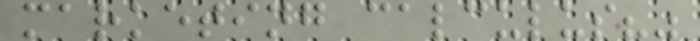marketing calculus?"
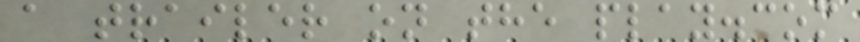a trailer on the play.com
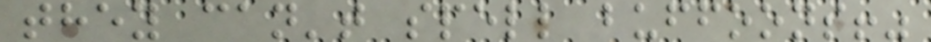they can't spell buffoons!"
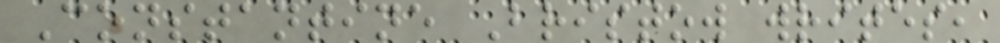Constantine Bristow writes,
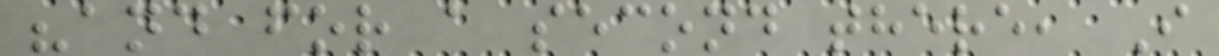"and for a second there, I
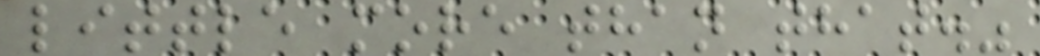little more than that."
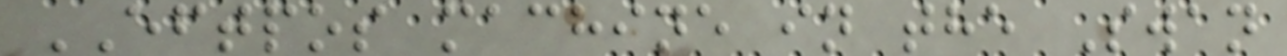EFTPOS machine in the Swan
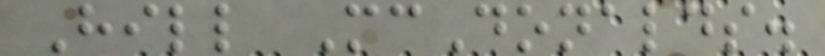Hill McDonalds.
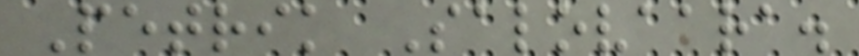Petrik Salovaara.
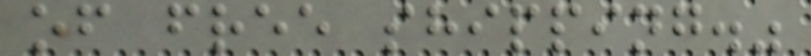of free shipping."
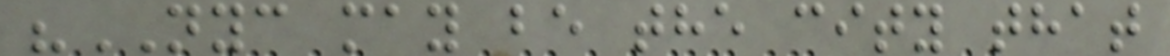"NYC may be the city that
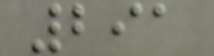291
